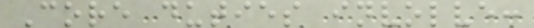Core duties involve:
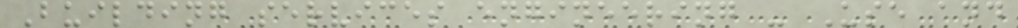Building services engineering - Use and
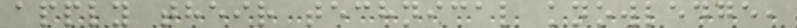apply their technical knowledge,
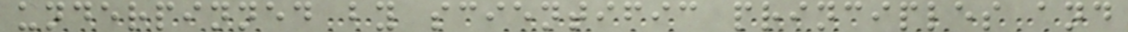underpinned by scientific principles and
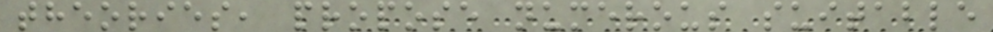theories, propose numerous suitable
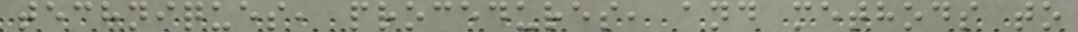techniques, procedures, and methods to
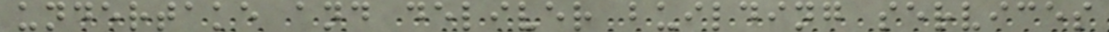undertake and deliver building services
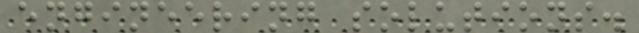engineering solutions.
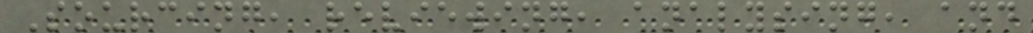Sourcing, reviewing, analysing, and
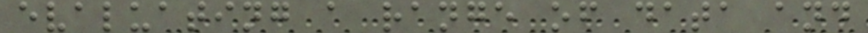evaluating a range of data and
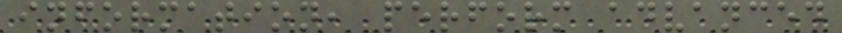information, perform advanced
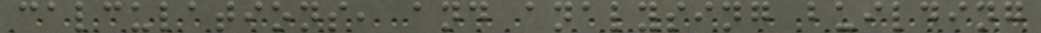calculations, and analysing building
